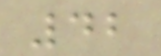42
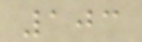103
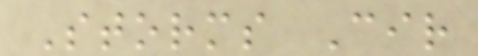Storms Cir
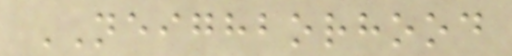NEIGHBORHOOD
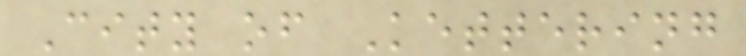City of Kettering
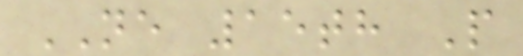NE 15th P
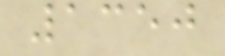1350
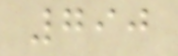790
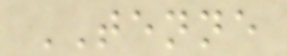TENNE
